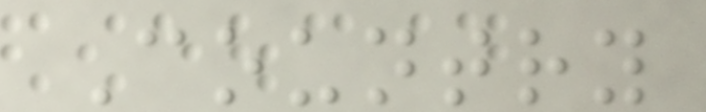Country
